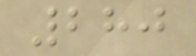280
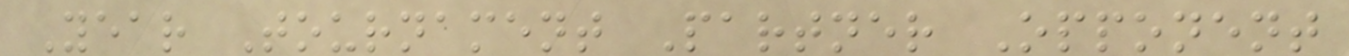Year Tournament Partner Opponent
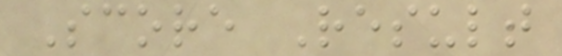Score Result
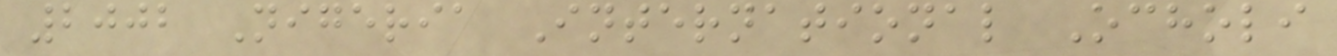2002 Nigeria International Ocholi
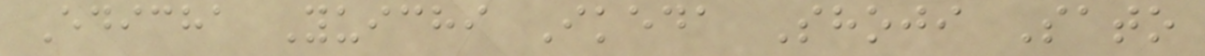Edicha Yuichi Ikeda Shoji Sato
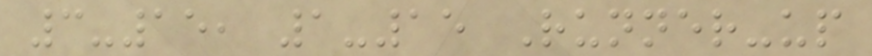3-15, 1-15 Runner-up
